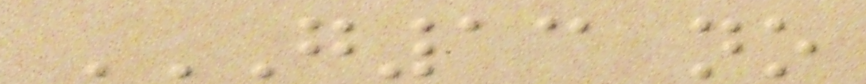G13 NO
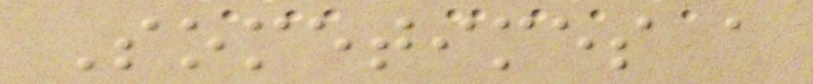Sometimes a
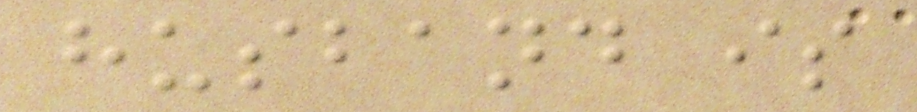husband is
